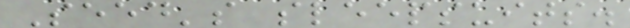Seed's sleepsuits.
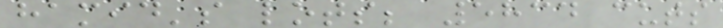hamid's lots; 5834 cuts
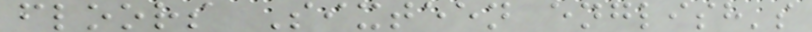floors Sixteen english's
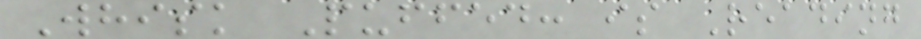Whisk Puffed: is Reading
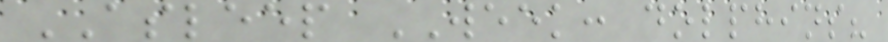ASLEEP WEEK: dolphins?
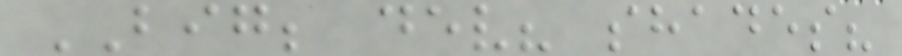BIG; dev? shades?
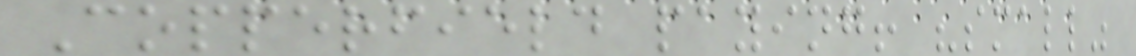Copperfield paying! "small"
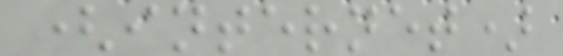(internet)
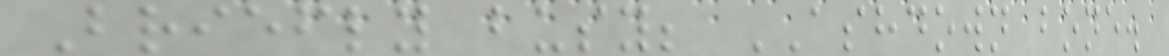Briefly busy; ASHDOWN bone.
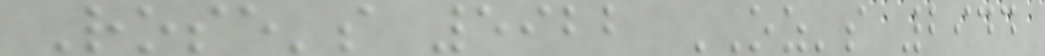Rose's 5922 OZ's 2944
